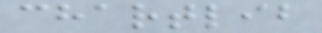chartlib
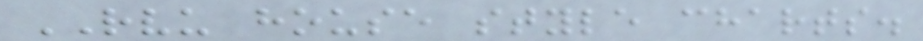RVU house style charts.
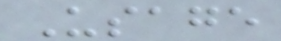Usage
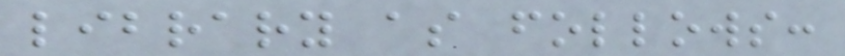library as follows:
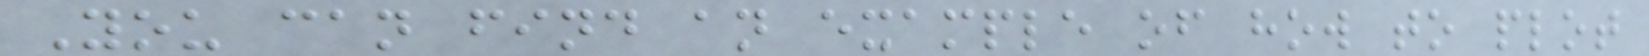You can find an example of how to plot
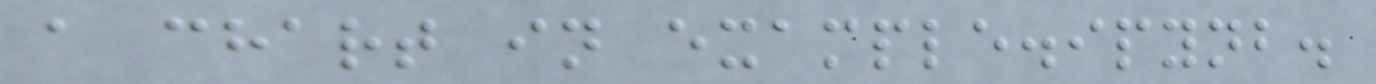a chart in example.ipynb.
